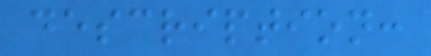description:
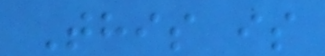This is
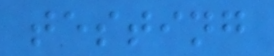testing
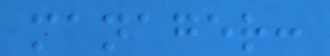manager:
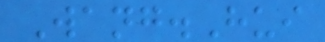Wang.Hui
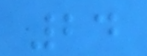24
